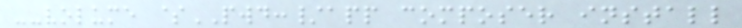--volume $PWD:/app composer install
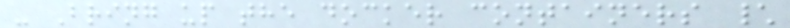- Bring up the docker containers \
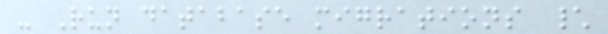- Run database migrations \
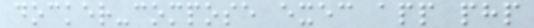docker-compose exec app php
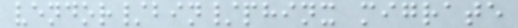vendor/bin/phinx migrate
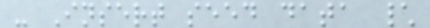- Insert seed data \
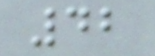42
